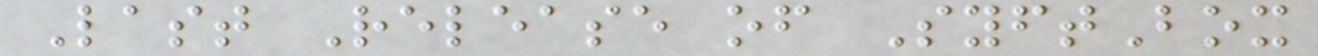Last Release of SyftBox
